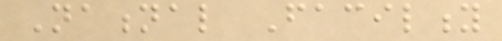National Facility
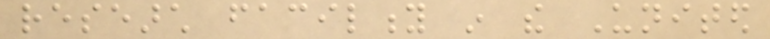research facility in the United
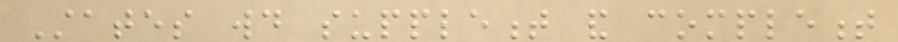States would supplement and complement
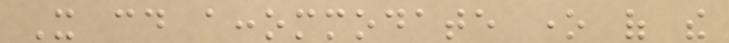It could accommodate one of the
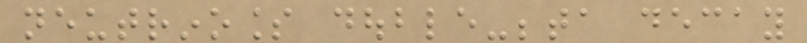neutrinoless double-beta decay
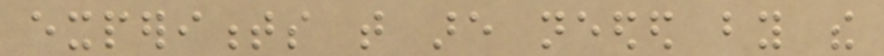experiments that are needed by the
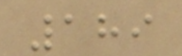189
